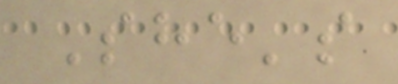She's
